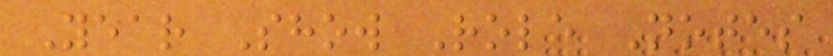Year Show Role Notes
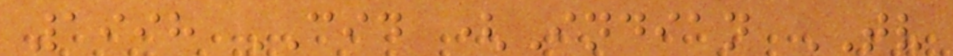1998 CID (Indian TV
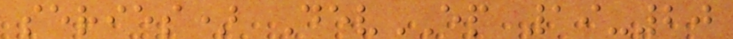series) DevEP 19-20
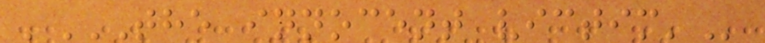'THE INNOCENT VICTIM'
